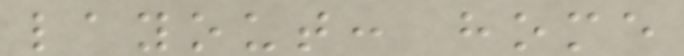layout: home
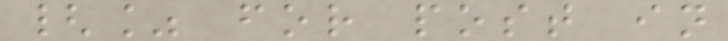{% for post in
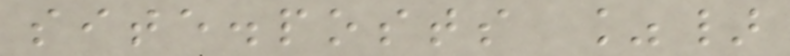site.posts %}
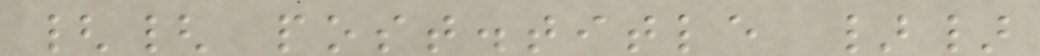{{ post.title }}
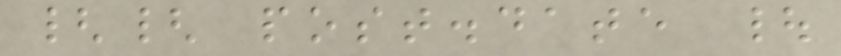{{ post.date |
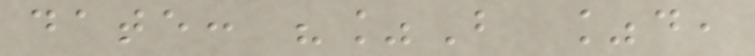date: "%B %d,
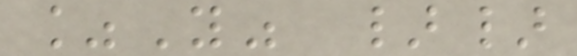%Y" }}
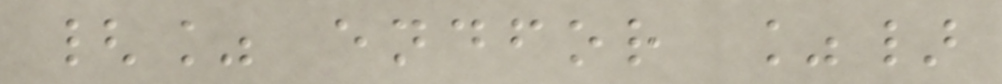{% endfor %}
